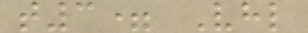t3= Vhl
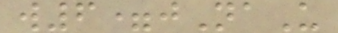w6=jNaU
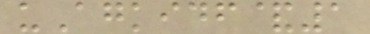uAgkidf&1
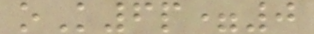oK6p=0
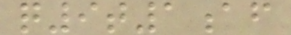q9t1af
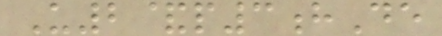U2&p3hDe
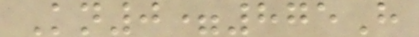Kn0=875H
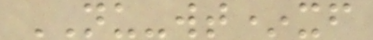NU-wt*xf
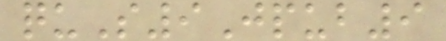quS9Jpub9
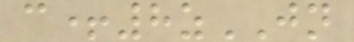c+8zJN
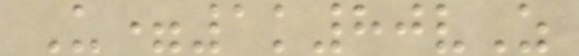U=1k80vZ
